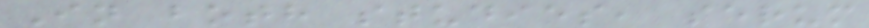In both studies, serum
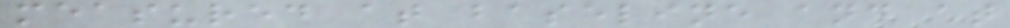measured at baseline and at
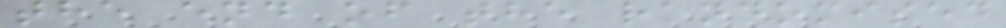the end of the randomised
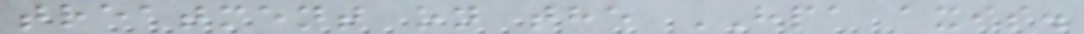treatment on the HPA axis.
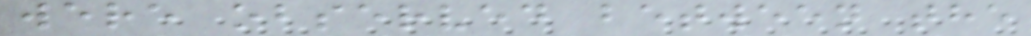were observed between the
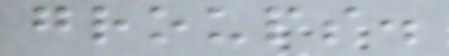groups.
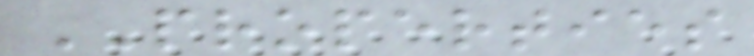PROPERTIES
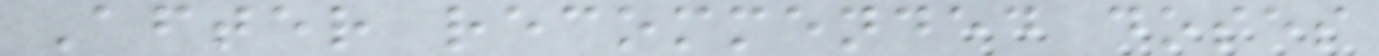After recommended doses
